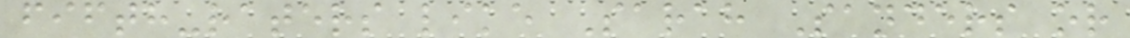fifth-raters like Sarah Sanders or
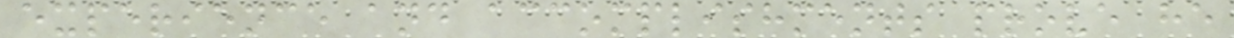experience and accomplishments prove he
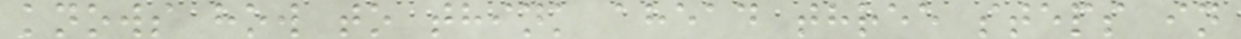knows how to think ahead three steps in
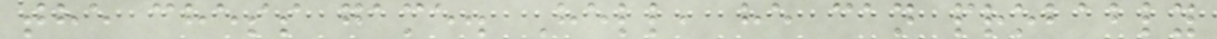the chess game. Hell, he can probably
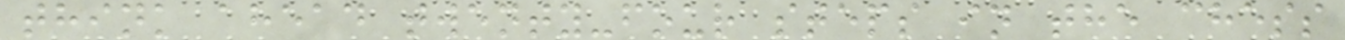think ahead twenty-four steps in the chess
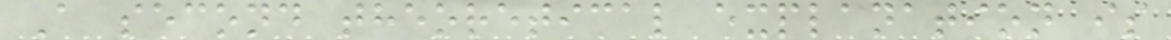A second theoretical explanation is
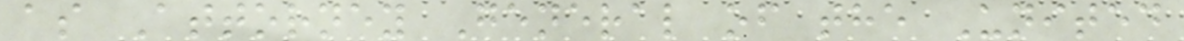as Attorney General of the United
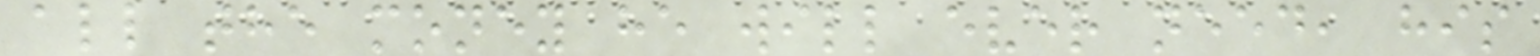all the money he will ever need, his
